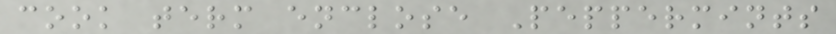cook term enclose Peppermints
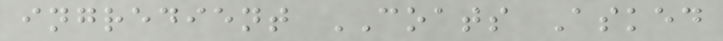ingredient COATS Asked
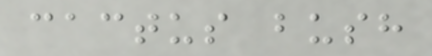cactus bush
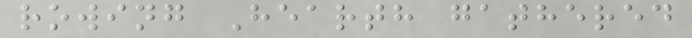rowing Hearth gathered
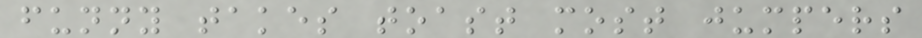funny takes toast most jumpers
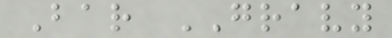Bar GRAVY
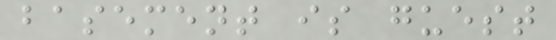basement is guest
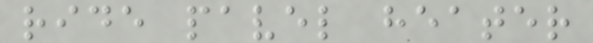ride pavel heater
